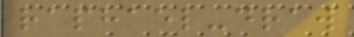raphael-draw
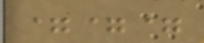===
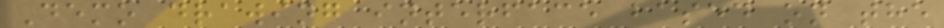Demo drawing interface based on the
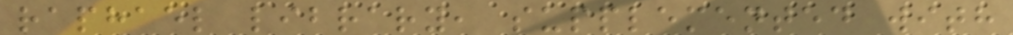raphael library, supplemented with
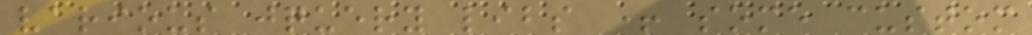various jquery libs + some custom
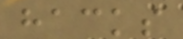hacks
